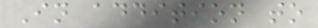In addition to
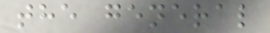the general
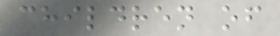children of
